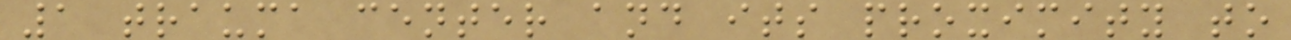1 trauma center and its proximity to
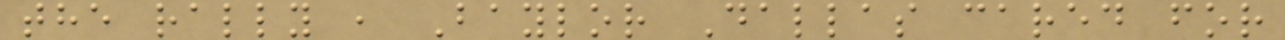the rally , Baylor Dallas cared for
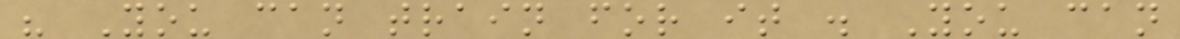" You can train for it . You can
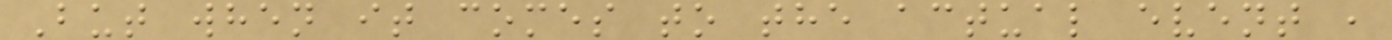But when it comes to the actual event ,
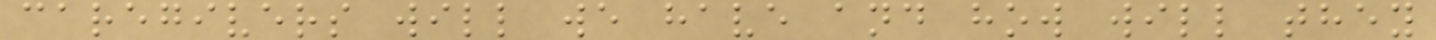caregivers will we have and how will they
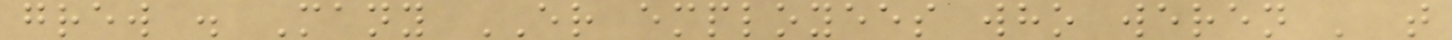grew . Many ER employees who weren ' t
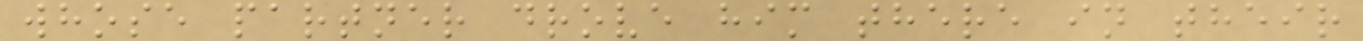whose partner drove him there in their
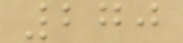270
